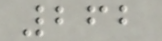262
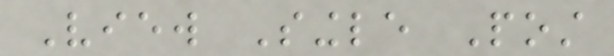View Single Post
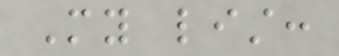My list:
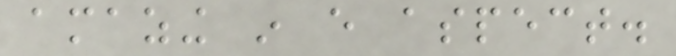amazing in every aspect.
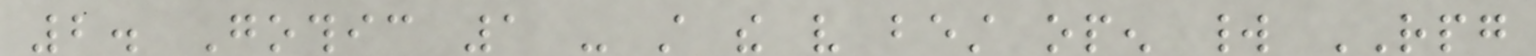2. Gothic 1 - still the very best open world RPG
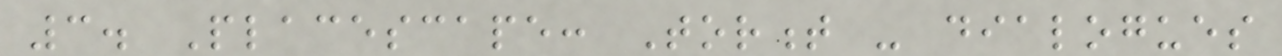3. Placescape: Torment - dialogues
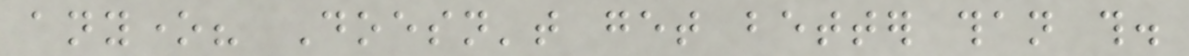anyone? Doesn't get better than this.
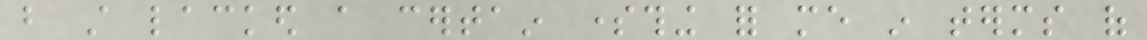but still lacked a certain something for me in terms of
